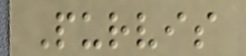Purvis
